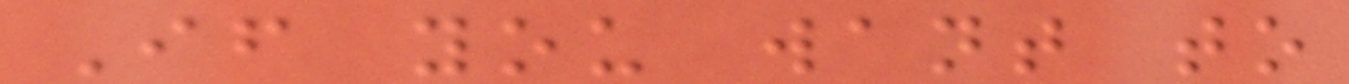If you want to
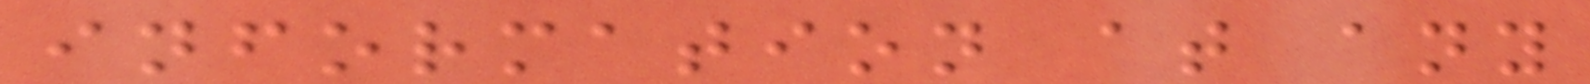information at any
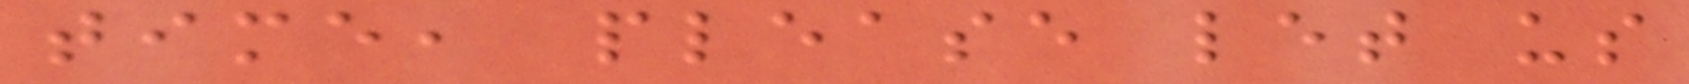time, please let us
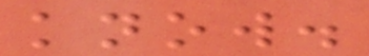know.
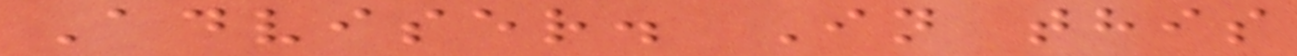Adviser. In this
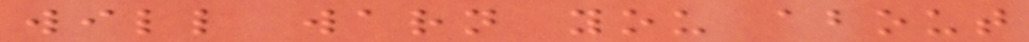will warn you about
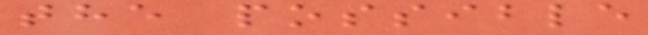the possible
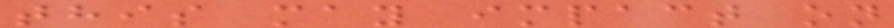this may impact on
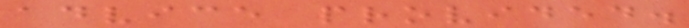advice provided.
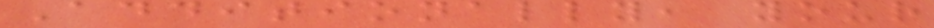Additionally, your
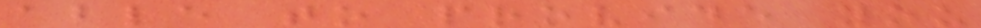able to provide you
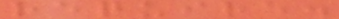require.
